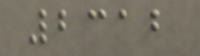2312
